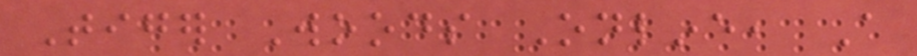Tiger Woods Online, A
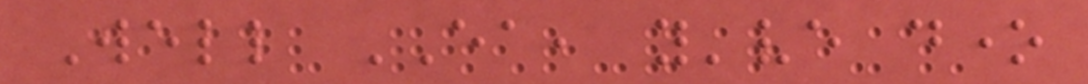Well EA, you've done
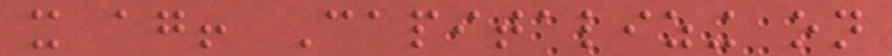it again! Capitalizing on
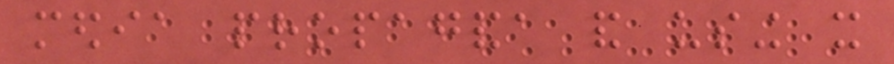media propaganda and using it
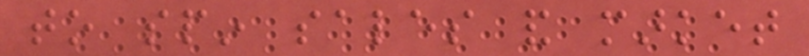to spin sales and market
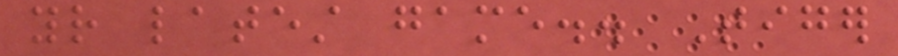your latest game.. Tiger
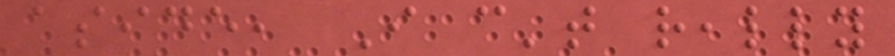aside, I can't really
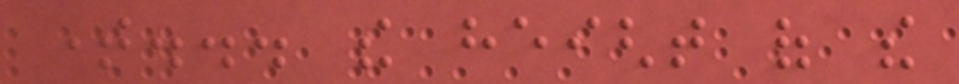time... the height of the
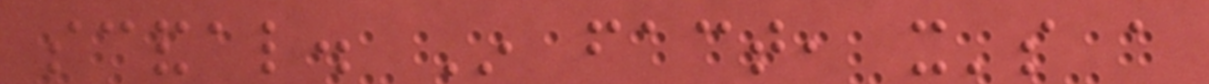scandal. In fact, it's a
